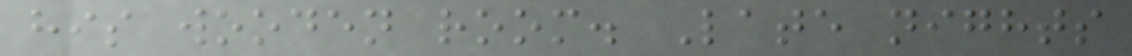his wooden room. Late nights
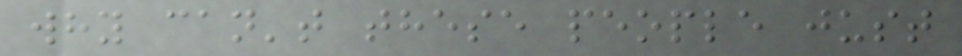why can't these people just
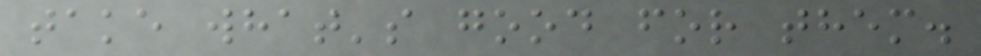take what's good for them.
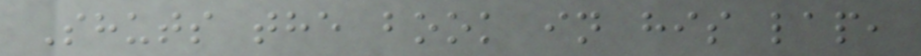Shuts the book in his lap,
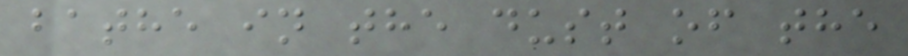bathe in the dust of the
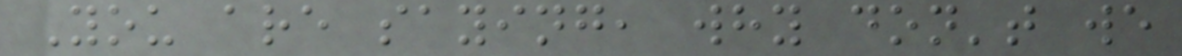You are saying, why don't we
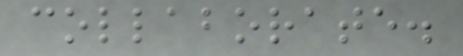collaborate.
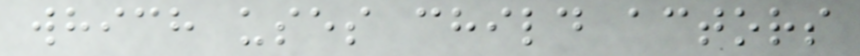which uses child actors
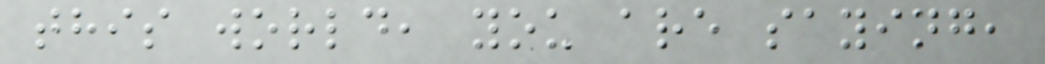this world, you are saying,
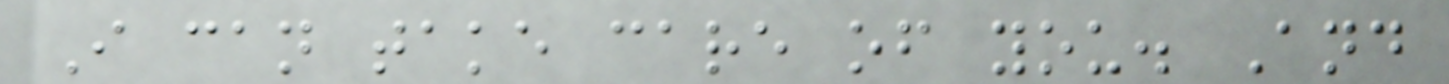I can take care of you. And
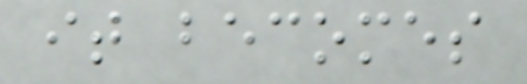it becomes
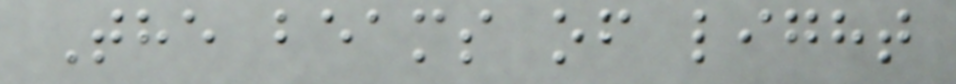The beams of light
